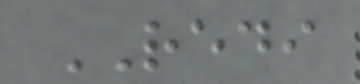REDI
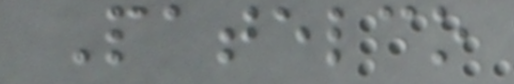Patelco
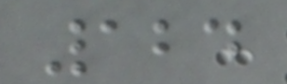124
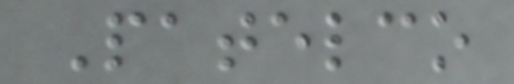Patelco
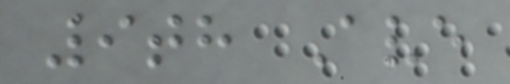9th Ave
